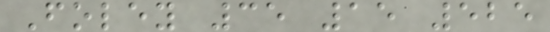Foley 35 15 525
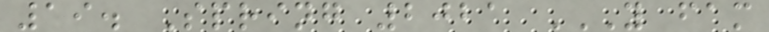19. Spring 2021 Y FAM
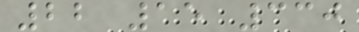22 15 330
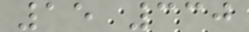15 330
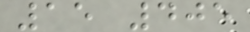15 405
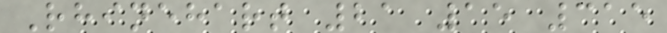Rhinehart 21 15 315
